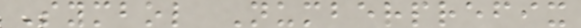Symbol Numberprefix
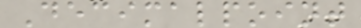Decimalpoint
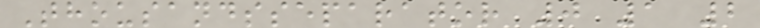Thousandsseparator 0 1 2
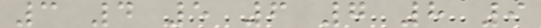3 4 5 6 7 8 9
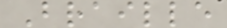Braille
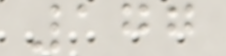177
